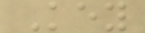Key
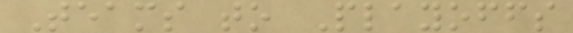Teams to Playoffs
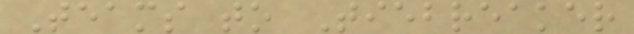Teams to Tiebreaker
